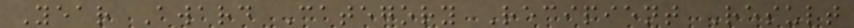Year Award Category Recipient Result
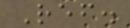Ref.
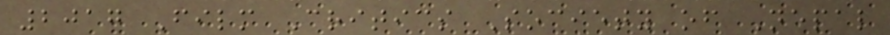2017 Film Critics Society of Nepal
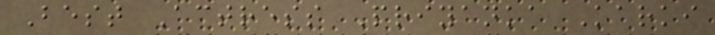Best Actress Priyanka Karki
